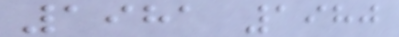1981 1980
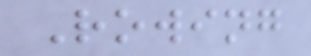Rowing
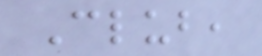Club,
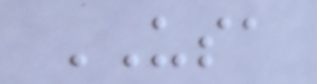USA
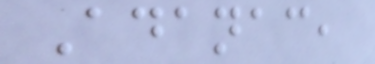Adanac,
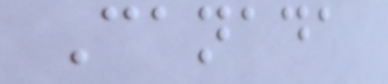Canada
